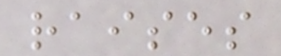raises
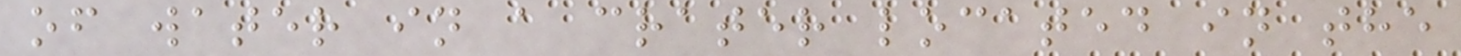of water in a crater located in the
